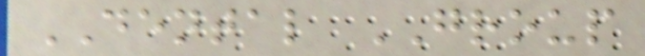DENTAL GROUP
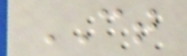CT
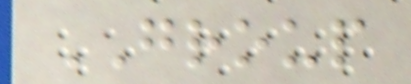GROUP
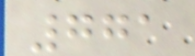771
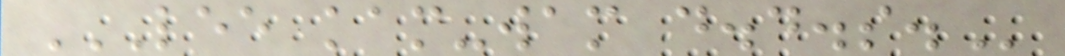LEE KAM-WAM D.D.S.
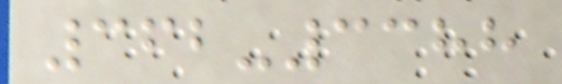362-3388
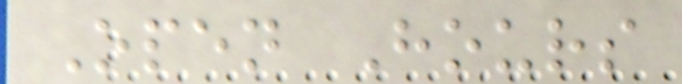Open Hours
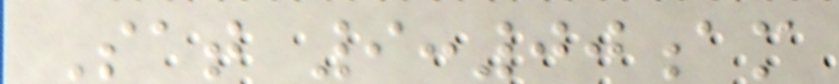Sat 9:00am
